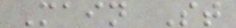Main St
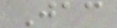Jac
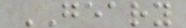GEARY
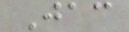Jac
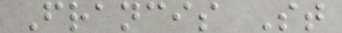Francis St
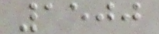1500
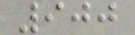900
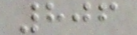806
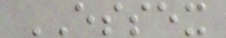ESSEX
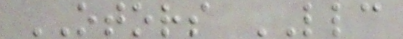OTORS LLC
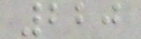220
